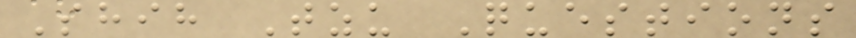Shih Tzu Questions
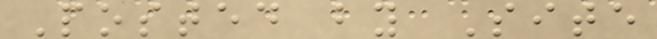Posted by Site
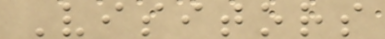Visitors
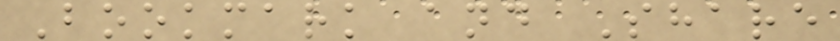Bookmark and Share
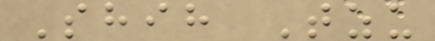Shih Tzu
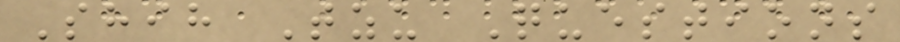Shih Tzu Questions
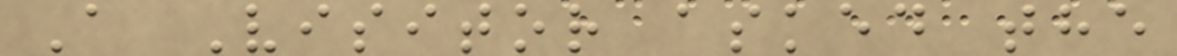A Visitor asked the
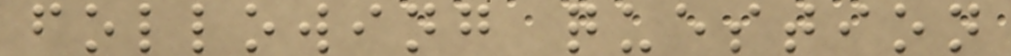following question
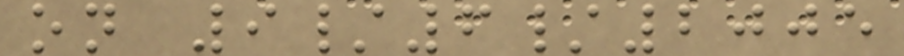on 9/6/2005
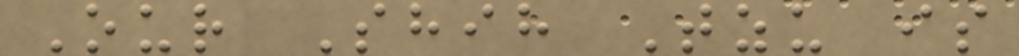Our Shih Tzu is
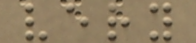very
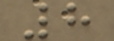8
